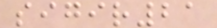sigir21
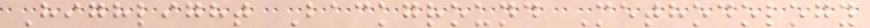Highlight Background Methodology
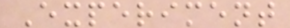Experiment
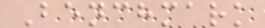Benchmark
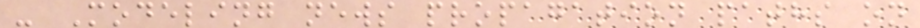- Modeling news propagation paths on
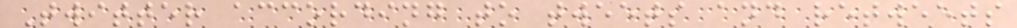Twitter according to tweets and retweets
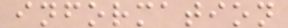information
